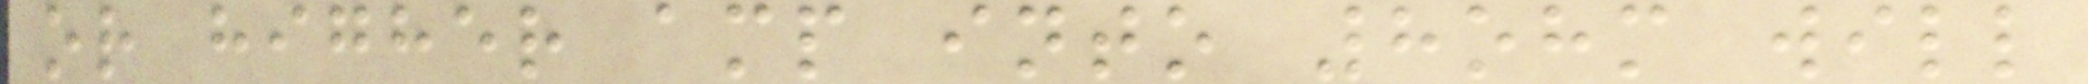or higher amp into 8ohm will
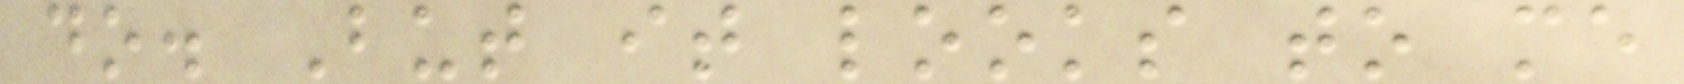do. But it looks to me
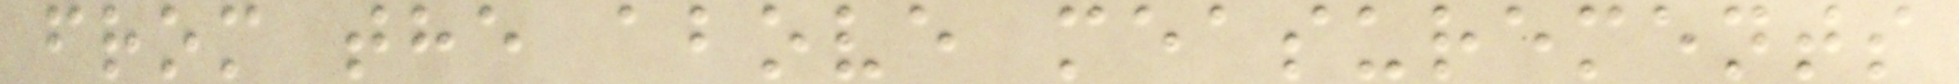from the above measurements
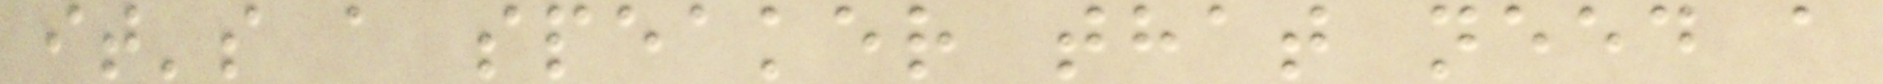it's a speaker that need a
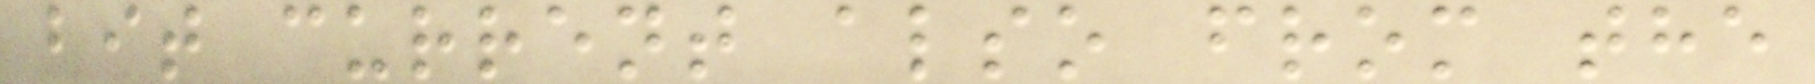bit current also from the
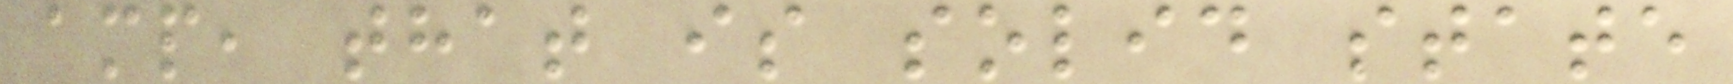amp, that is solid state
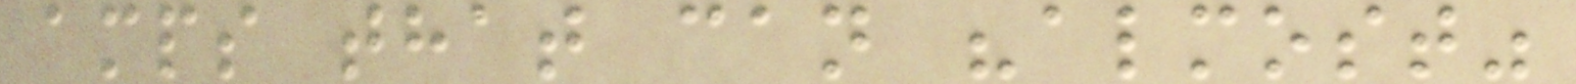amps that can "almost"
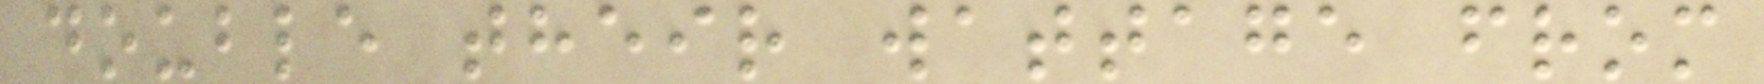double their wattage from
